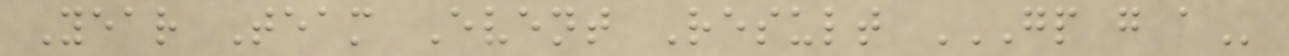Year Team Event Result GP G A
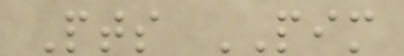Pts PIM
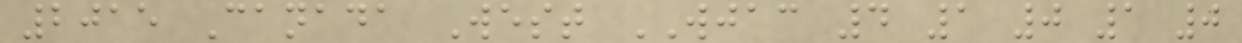2015 Canada West WJAC 4 1 0 1 0
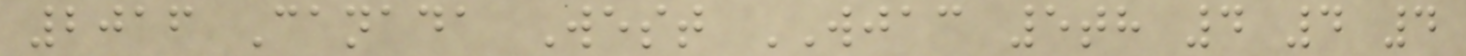2016 Canada West WJAC 5th 4 4 4
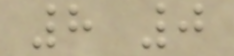8 0
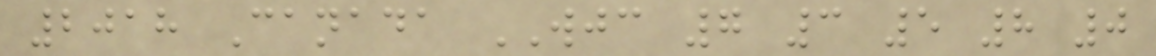2018 Canada WJC 7 3 5 8 0
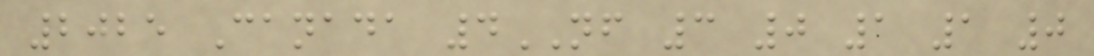2025 Canada 4NF 3 0 1 1 0
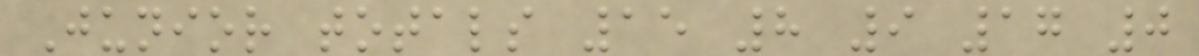Junior totals 15 8 9 17 0
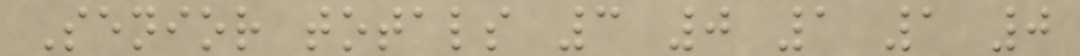Senior totals 3 0 1 1 0
